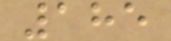185
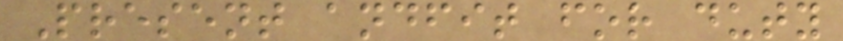Present andfit for duty
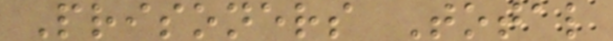Prisoners Total
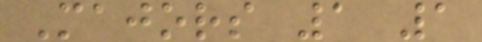Majors 1 1
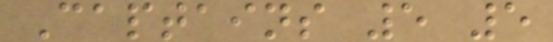Captains 5 5
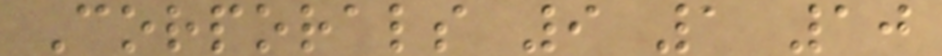Corporals 9 1 10
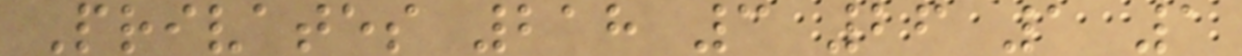Privates 218 3 26 1 1
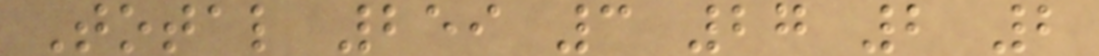Total 259 3 27 2 2
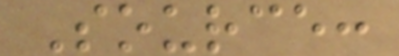Source:
